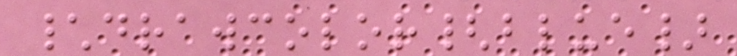\drawcolor{blue}
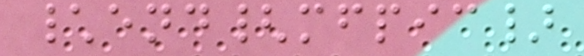\end{mfpic}
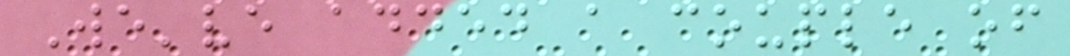We've added a couple of
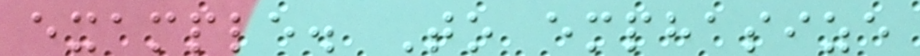example. To emphasize
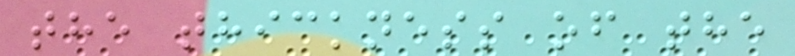the thickness of the
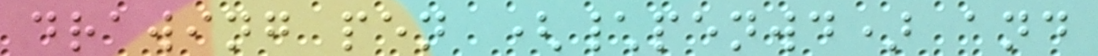drawing pen (\penwd) and
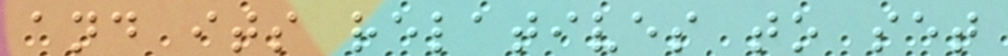and its relatives to set
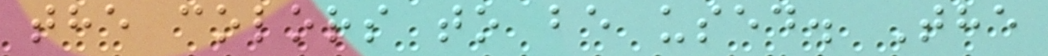the colors to be used. The
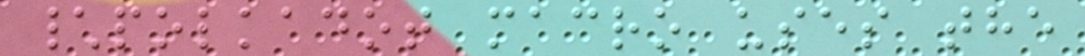\polkadot macro uses the
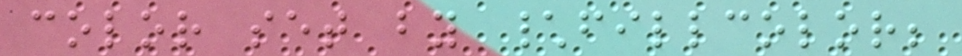color set by \fillcolor;
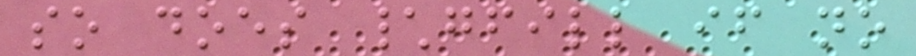so does \gfill if no
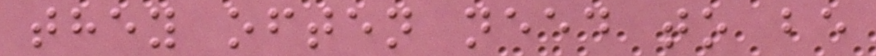they often need to be
